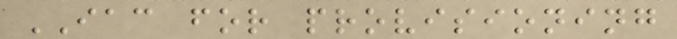IAC for provisioning
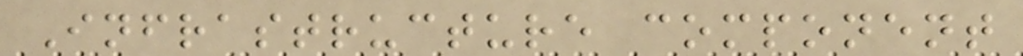Infrastructure component
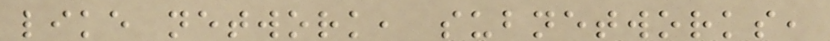like network, subnetworks,
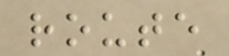route
